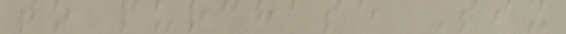to purchase Six
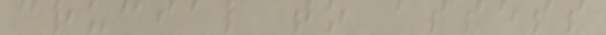crucial to assess
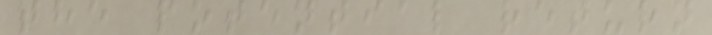the potential return
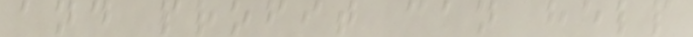and profit can help
